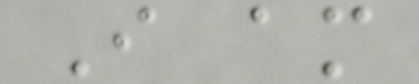I am
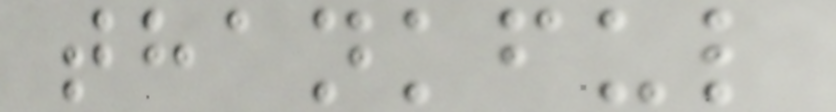thankful
